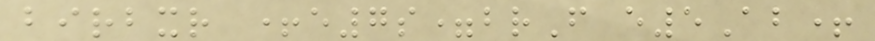birbxr +e7s=brF e5Ab+
